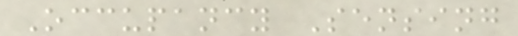Occupancy Sensing
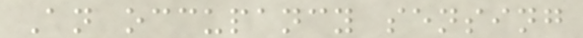An occupancy sensing
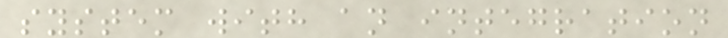system with an integration
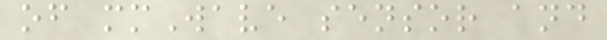of mmWave sensor and
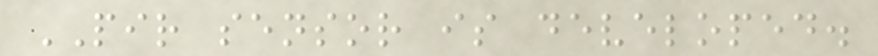PIR sensor is developed.
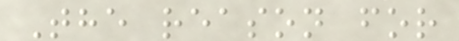The reason for
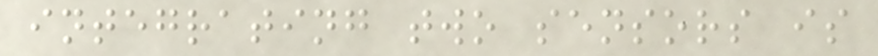integrating two sensors is
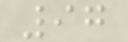97
